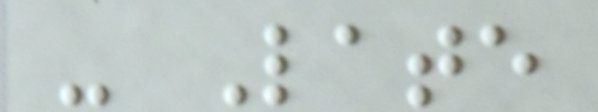- Late
